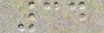34
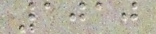1010
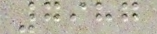7987
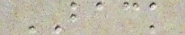BACK
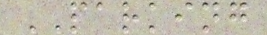PARKING
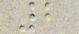2
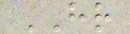HR
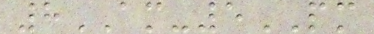8AM-5PM
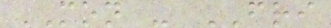MON - FRI
